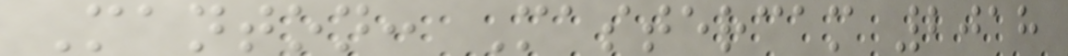Manton: Mastercam 2018
